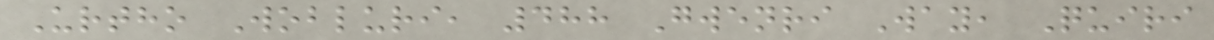Urtho Wobluri, 488 Gwenri Way, Quiri
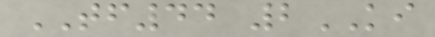TF44 2KI
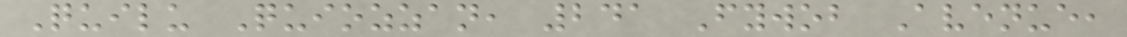Quilu Quiozzan, 241 Fywob Avenue,
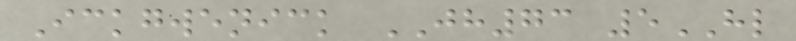Ickgwenick JH73 5HL
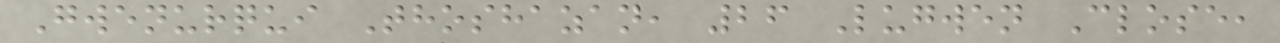Gwenurqui Thoshazan, 26 Lugwen Close,
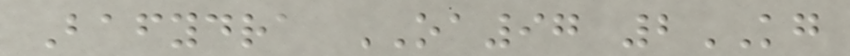Bafydra OA97 2KG
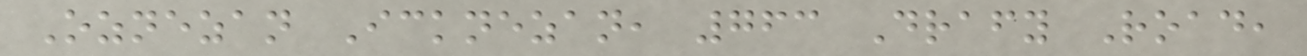Oznezan Icknezan, 763 Drafy Road,
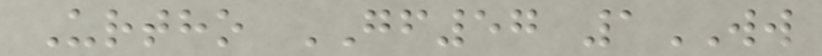Urtho GF57 1WW
